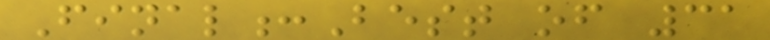Final:Best of 31
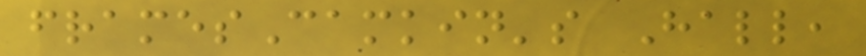framesCamkin's Hall,
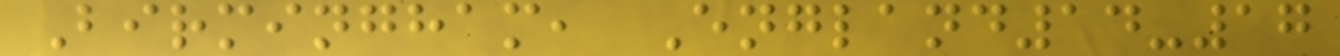Birmingham, England14-17
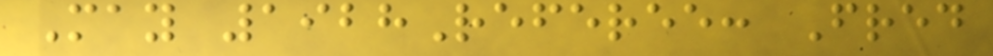May 1928Referee: Fred
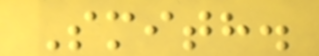Smith.
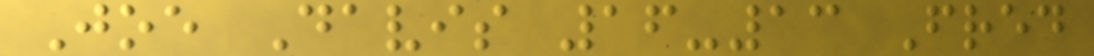Joe Davis 16-13 Fred
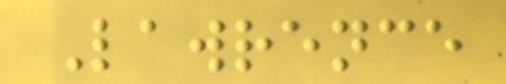Lawrence
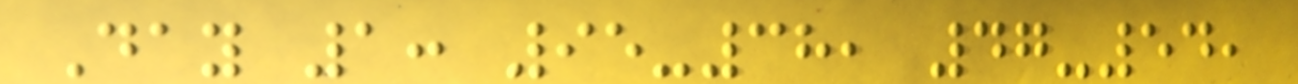Day 1: 95-38, 47-54,
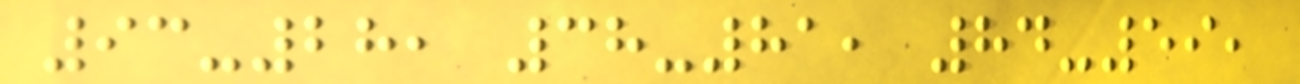93-28, 38-81, 84-59,
